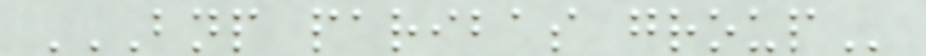BNP PARIBAS GROUP
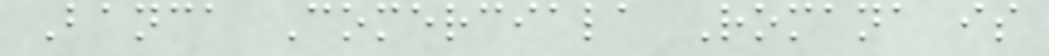Banca Comerciala Romana is
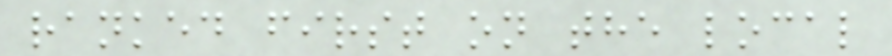ranked first on the local
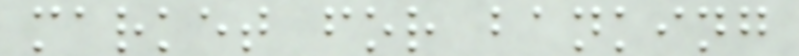market for banking
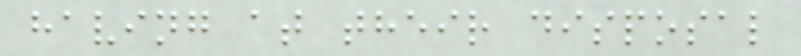having at their disposal
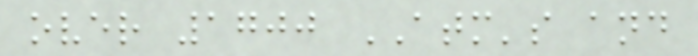over 1700 ATM's and
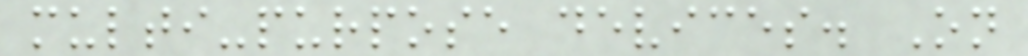multi-purpose devices. On
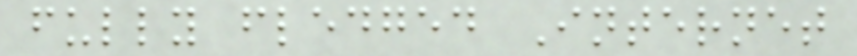fully fledged Internet
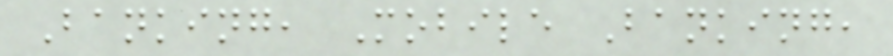Banking, Mobile Banking,
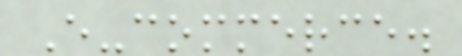E-commerce.
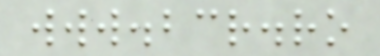www.bcr.ro
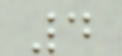4
